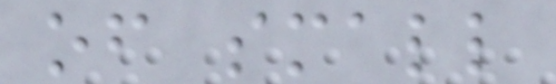of small
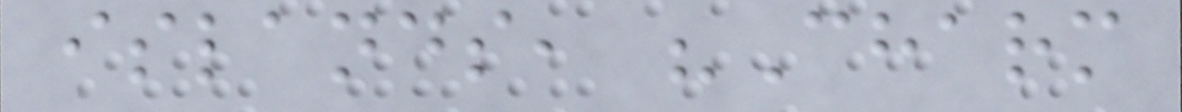islands, "Charm
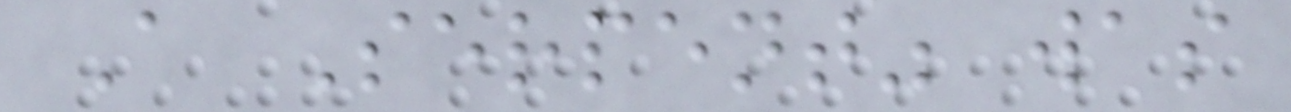A Serpent" was
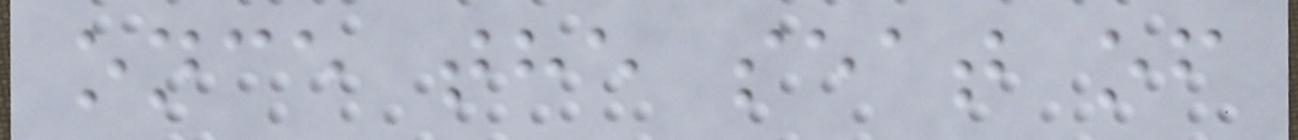once the seat of
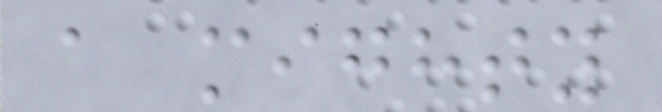a mighty
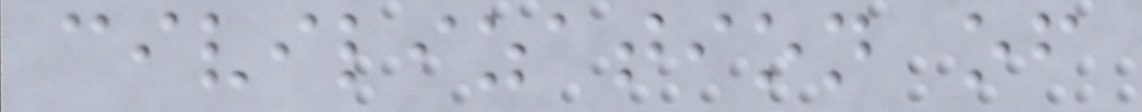civilization of
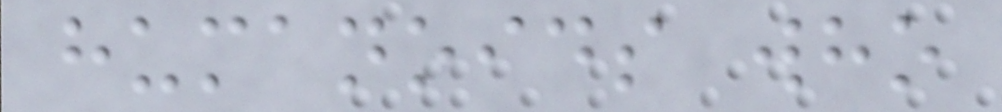humanoids who
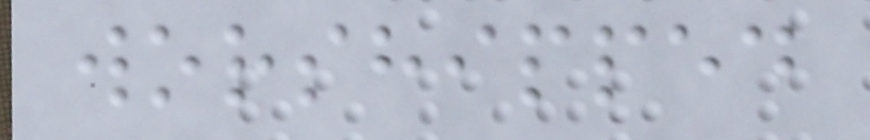worshipped
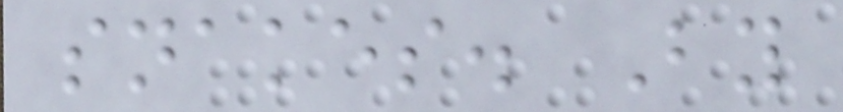snakes. By
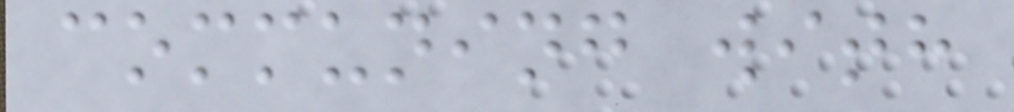communing with
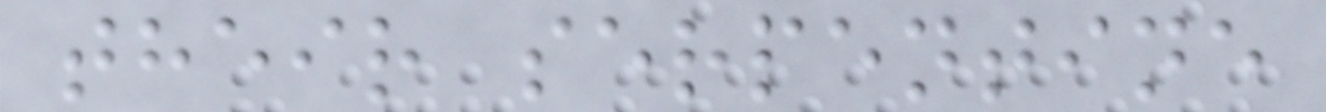their serpentine
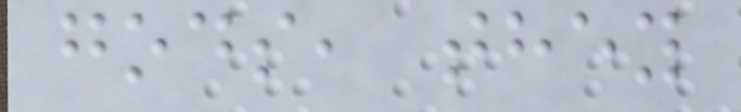gods, they
